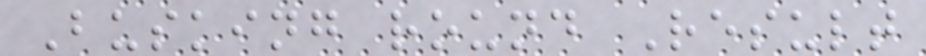Busking round Result
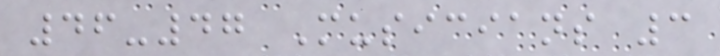46-47 Musicians 3
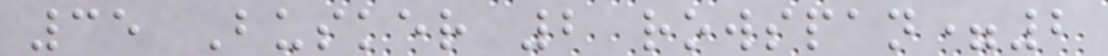35 Busker 2 rowspan=2
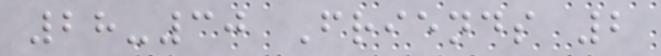28-30 Friends 2
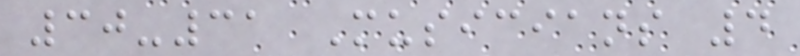30-31 Musicians 4
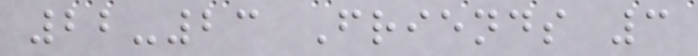22-23 Friends 3
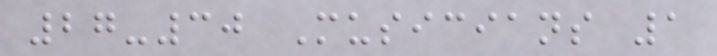27-30 Musicians 1
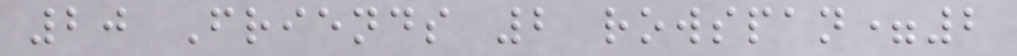20 Friends 2 rowspan=2
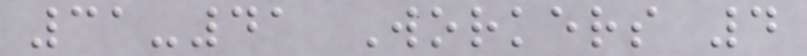31-41 Workers 4
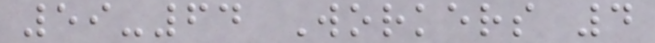59-64 Workers 4
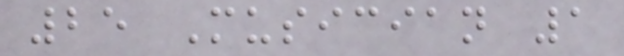25 Musician 1
